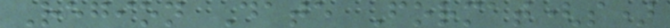Region Date Format(s)
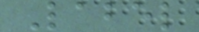Label
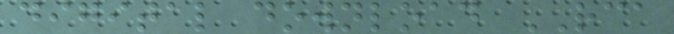digital download RCA
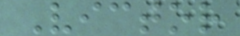Victor
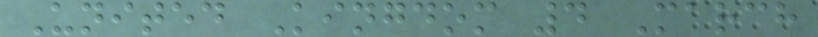United Kingdom 4 March
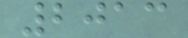2013
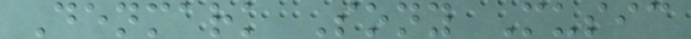Denmark Sony Music
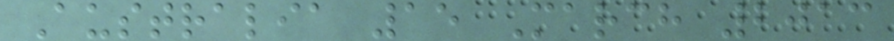Australia 15 March 2013
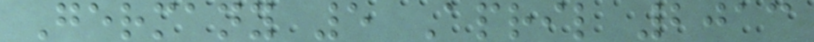Germany 5 April 2013
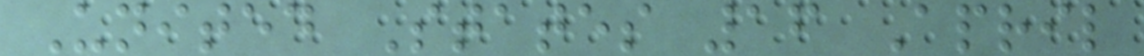United States 16 April
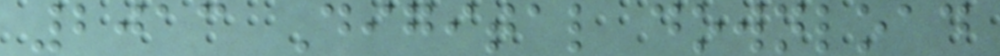2013 Digital download
